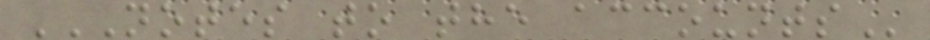NOTES TO THE ACCOUNTS
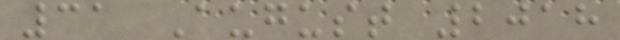31 August 2018
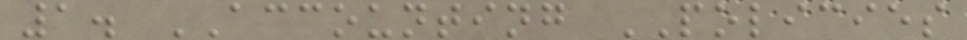1. ACCOUNTING POLICIES
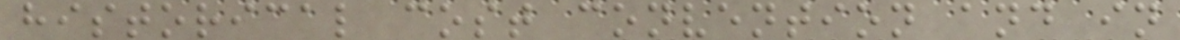historical cost convention and in
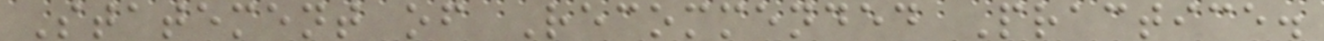Statement of Recommended Practice.
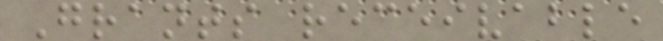Grants receivable
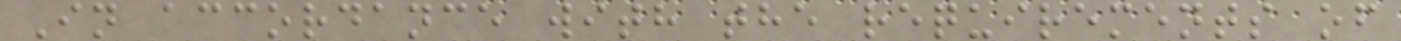In accordance with the requirements of
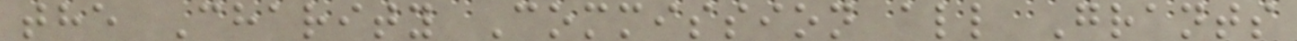the Charity Commission all Grants
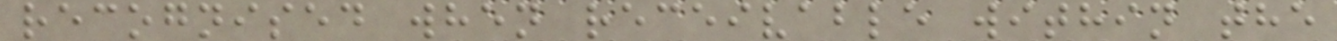recognised when receivable within the
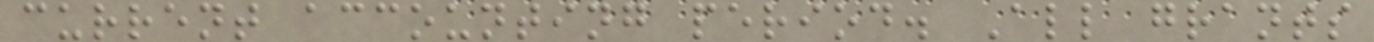current accounting period. All grants
